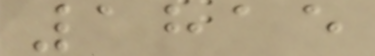1815
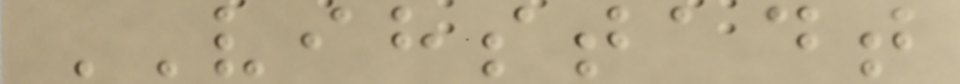VIHSTADT
